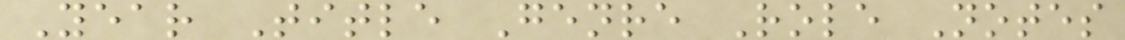Year Title Genre Role Notes
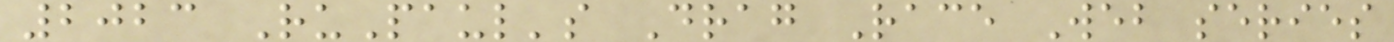2023 RuPaul's Drag Race Web series
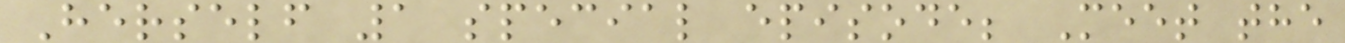Herself 1 special episode; Meet the
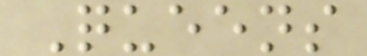Queens
